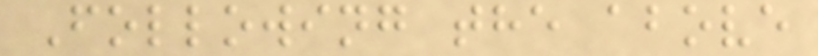Following the above
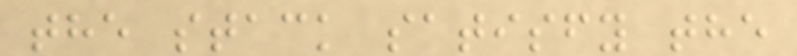the stack satisfy the
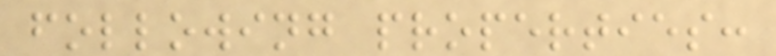following properties:
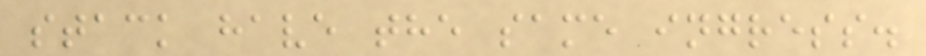stack have the same ingress.
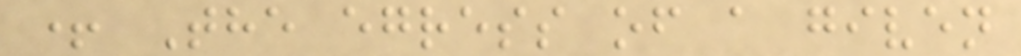+ The egress of a given
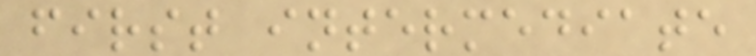first intermediate
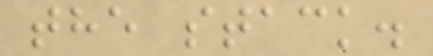the stack.
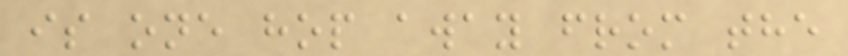is one hop away from the
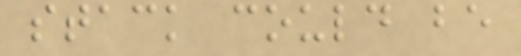stack could be
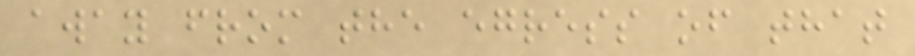away from the egress of that
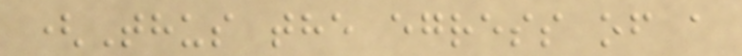(Thus the egress of a
